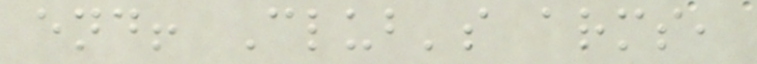end! Club's arms,
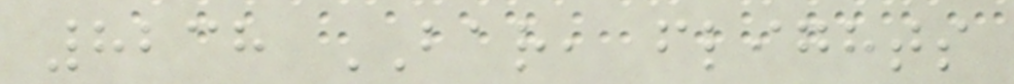8238 BAR, flights
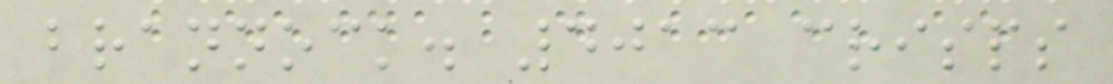brannock. 4013 crisps
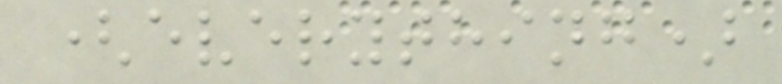(everything)
